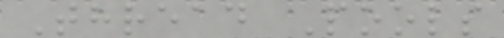Thread Pools
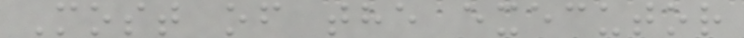Most of the executor
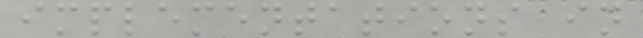implementations in
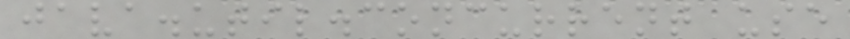java.util.concurrent use
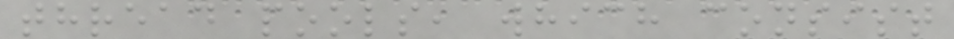thread pools, which consist
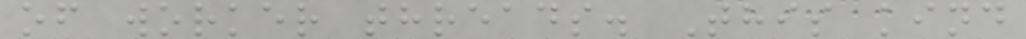of worker threads. This kind
